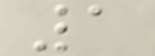1
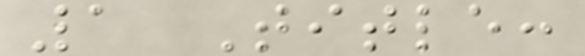1 Title:
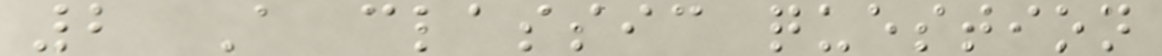2 A classic question
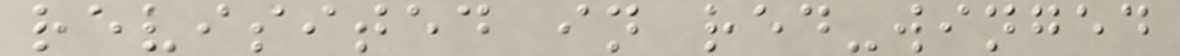revisited in red-winged
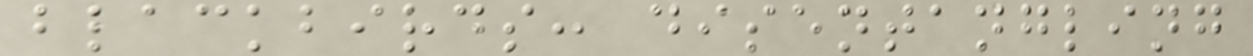blackbirds: disentangling
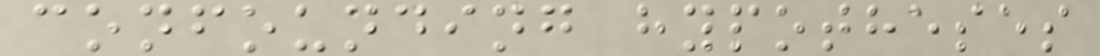confounding hypotheses
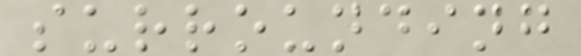surrounding
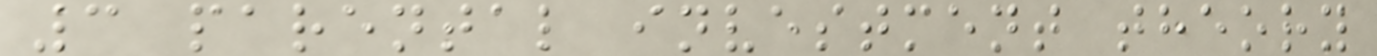3 parental investment theory
